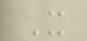It
